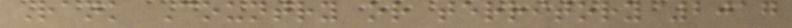Rank Country or territory 2017
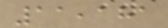11,181
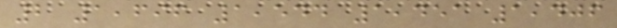2 1,696 1,544 1,451 1,406
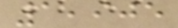1,905
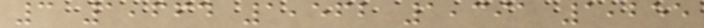3 1,664 1,562 1,391 1,255
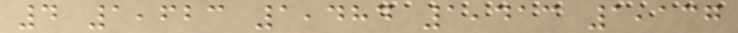4 1,623 1,484 1,413 1,137
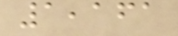1,161
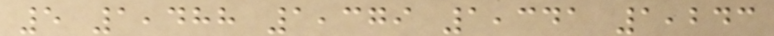5 1,488 1,379 1,341 1,243
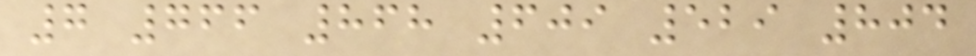7 766 868 609 529 804
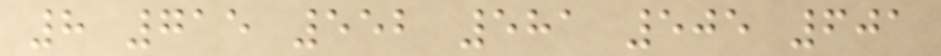8 715 552 581 505 601
